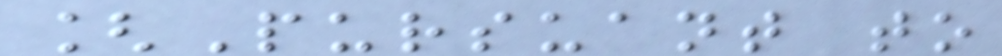[Pursuant to
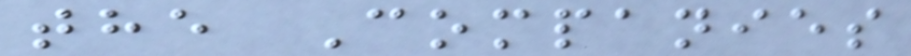the Companies
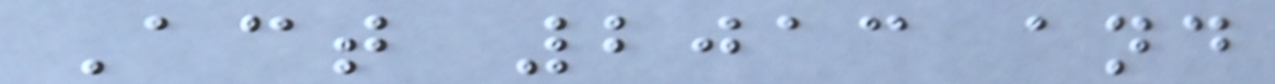Act 2013 and
